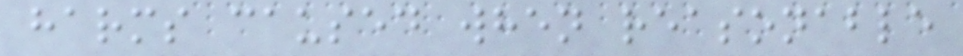harms caused when reasonable
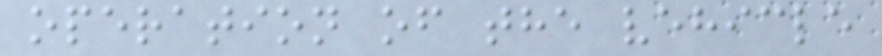operation of the vehicle
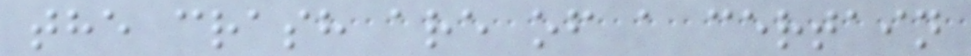the crash are of a certain
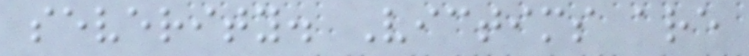severity. Victims are
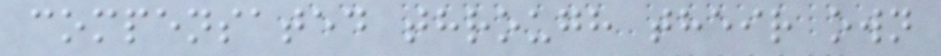compensated through their own
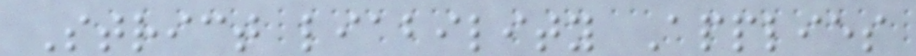Strict liability Applies
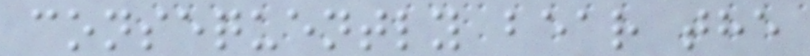consequently bear the
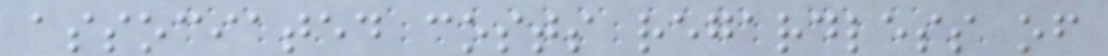associated costs regardless of
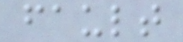fault
